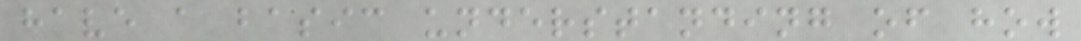have a basic understanding of how
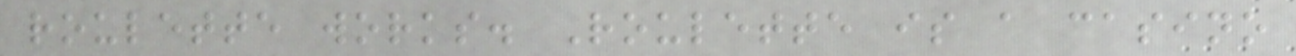roulette works. Roulette is a casino
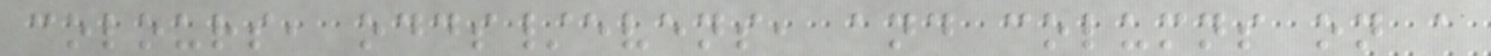colours, odds/evens, and columns on a
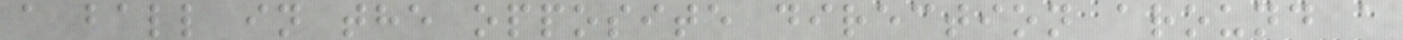a ball in the opposite direction around a
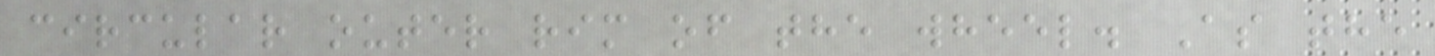circular outer rim of the wheel. As the
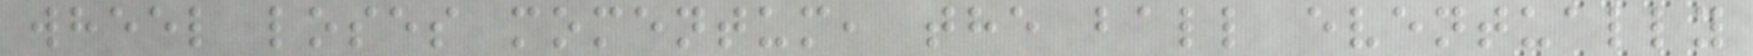wheel loses momentum, the ball eventually
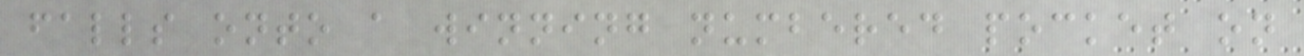falls onto a winning numbered pocket on
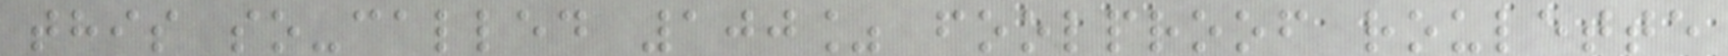this so-called 100% foolproof roulette
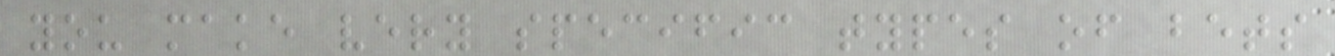you make very specific types of bets
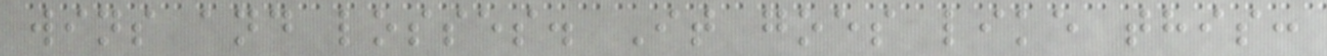wins and losses. It goes like this:
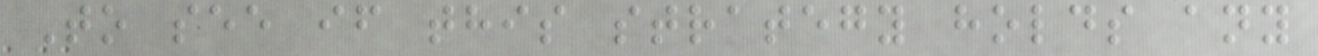To see if this strategy holds any
